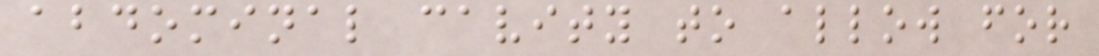abdominal cavity to allow for
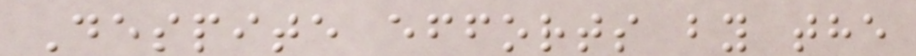Despite efforts by the
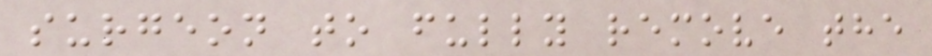surgeon to fully remove the
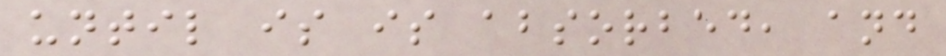until is is absorbed, and
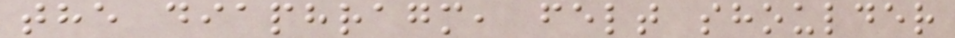the diaphragm, felt shoulder
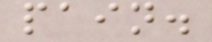pain.
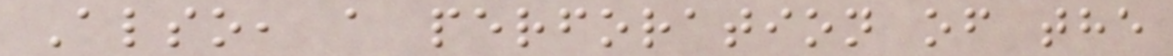Also, a perforation of the
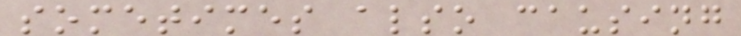sometimes also causing
